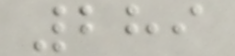289
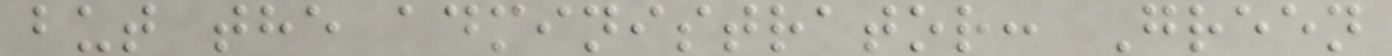but the administrator: Green
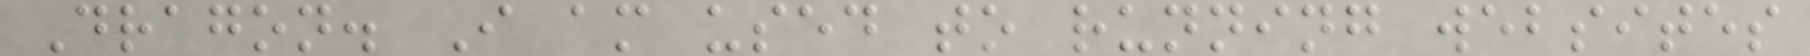Dragon. I am used to running websites
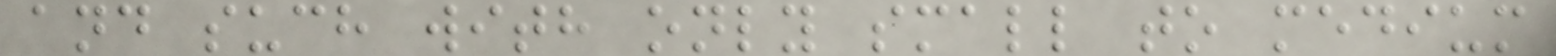and such with only small to medium
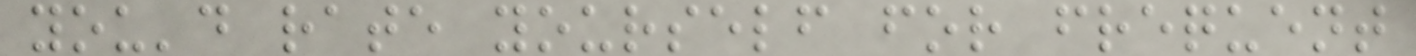you'd rate yourself for frequent
